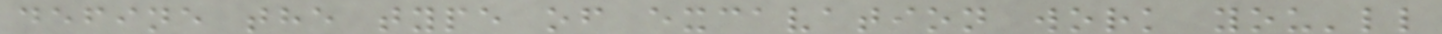define the type of excavation work you'll
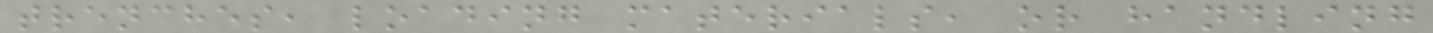trenches, loading materials, or handling
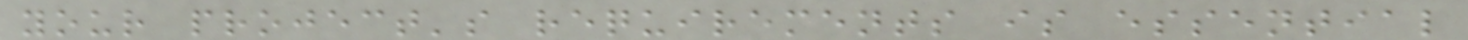your project's requirements is essential
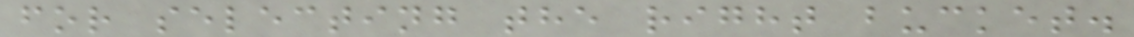for selecting the right bucket.
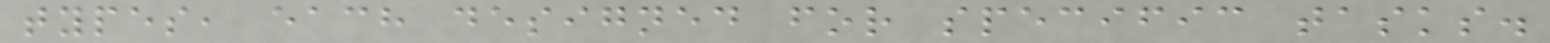types, each designed for specific tasks.
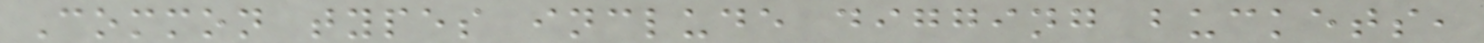Common types include digging buckets,
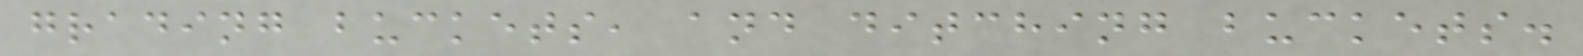grading buckets, and ditching buckets.
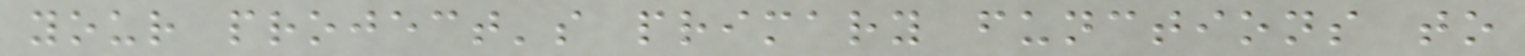your project's primary functions to
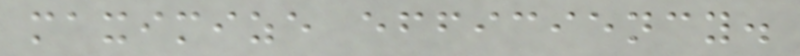maximize efficiency.
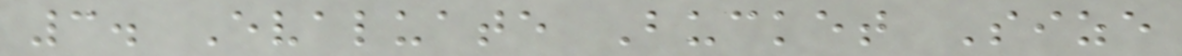3. Evaluate Bucket Size
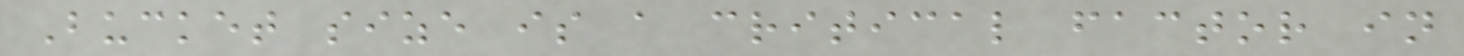Bucket size is a critical factor in
